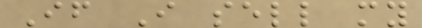If I sell my
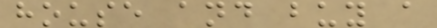house and buy a
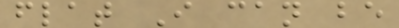flat I can be
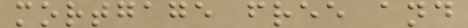mortgage free and
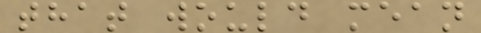that would mean
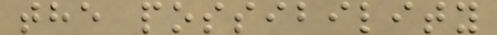the possibility
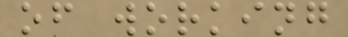of working
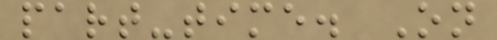part-time. On
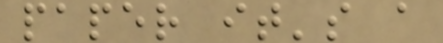paper it's a
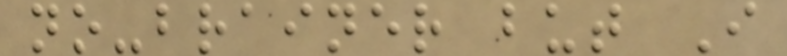no-brainer but I
